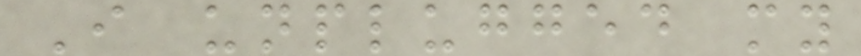I unplugged my
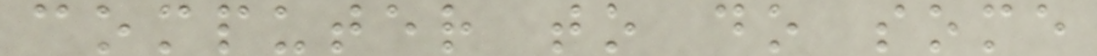computer to do some
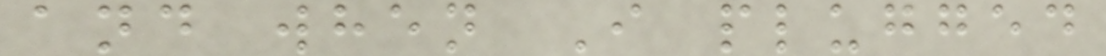and when I plugged
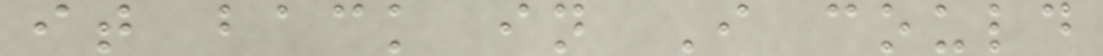it back in I could
